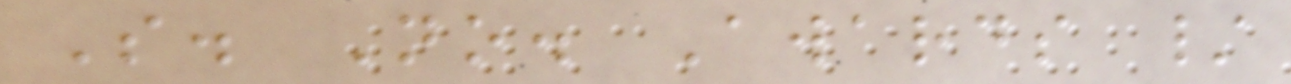S. No. Awards /
